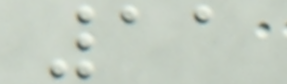11
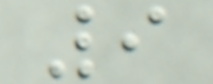9
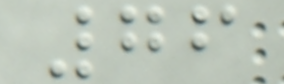76
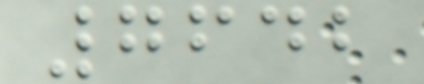7642
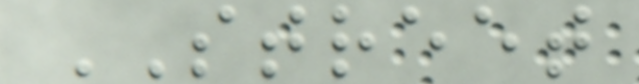STREET
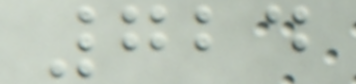724
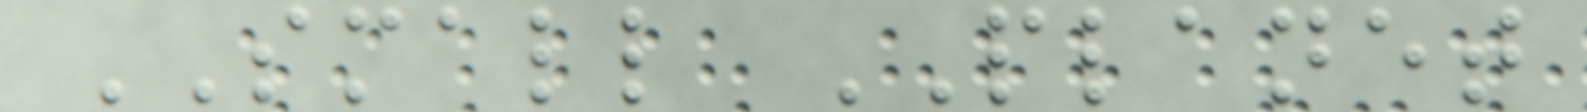SMALL PLANET
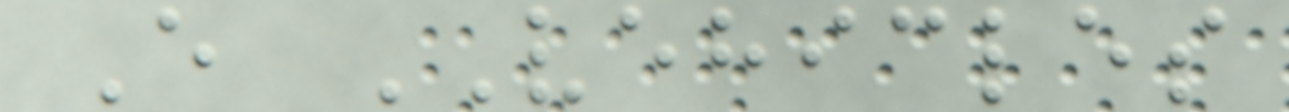E VEHICLES
